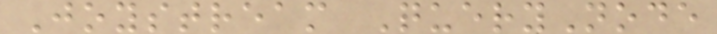Joystream QueryNode
